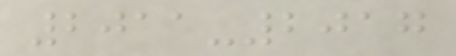2011-2017
